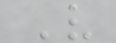V
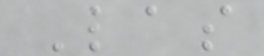Las
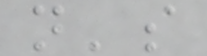n's
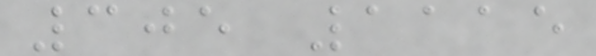305 1115
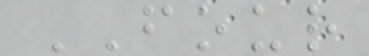FOUR
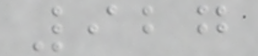927
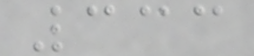333
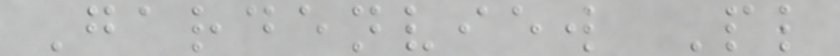Gardenview Pl
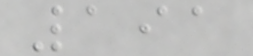191
